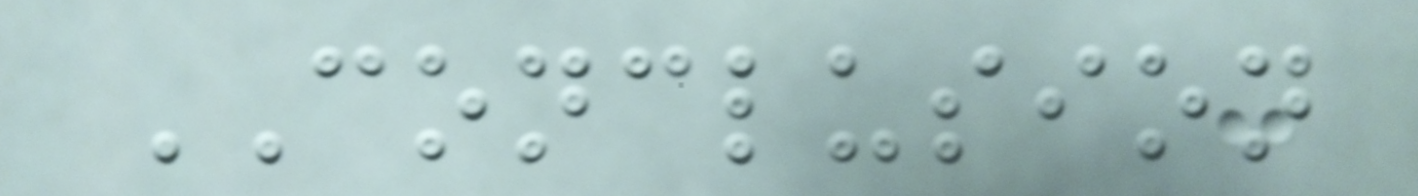CONCLUSION
